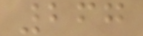267
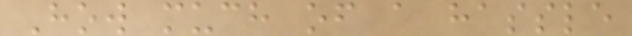How much of a hassle
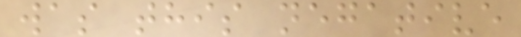was this negative
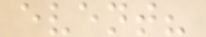event?
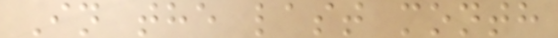In the last month
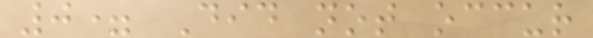0= Did not occur
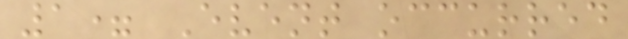1= Event occurred
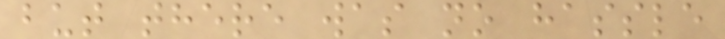but there was no hassle
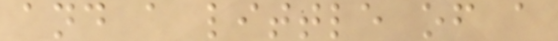and a little of a
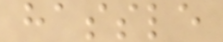hassle
